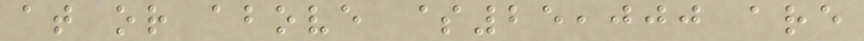at or above $25,000 are
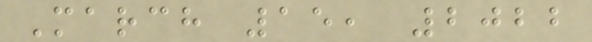March 15, 2022
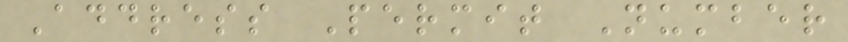Address Permit Number
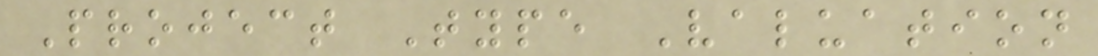Project Type Valuation
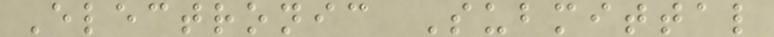Electronic Submittal
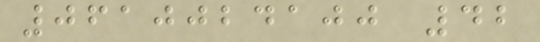0610024100 42
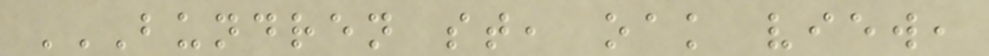BUNDREN ST, OAK VIEW,
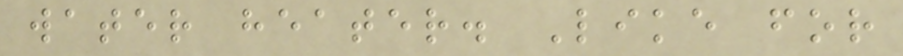water heater. Like for
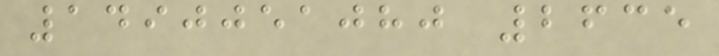1490051080 2635
